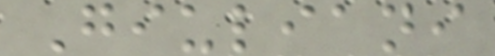Giuliani
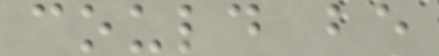could be
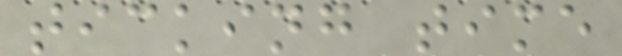ticking time
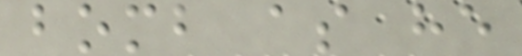bomb as he
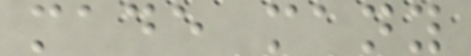made many
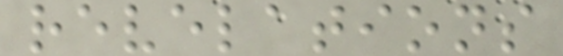revelations
